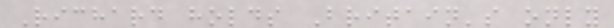Richard holds Britain's only
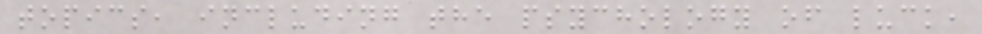topics, including the psychology of luck,
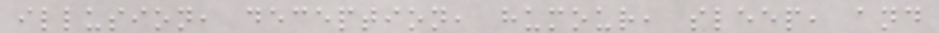illusion, deception, humour, sleep, and
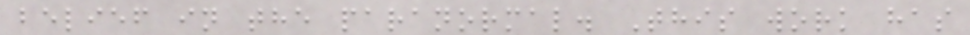belief in the paranormal. This work has
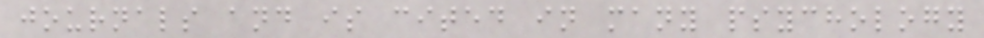journals and is cited in many psychology
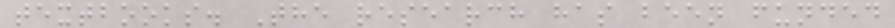textbooks. The research has been funded
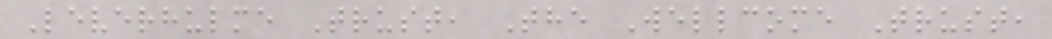Leverhulme Trust, The Wellcome Trust,
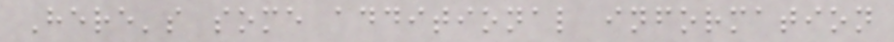Here's some additional information
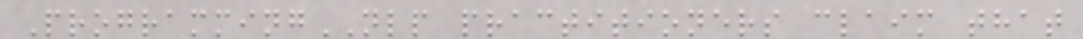ProgrammingNLP practitioners claim that
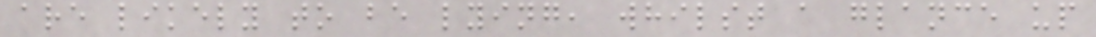are likely to be lying, whilst a glance up
